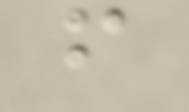f
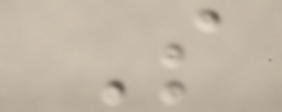S
